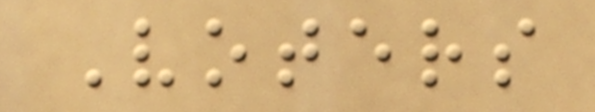Voters
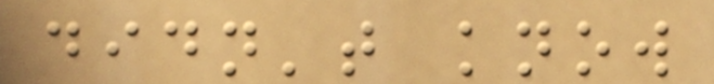didn't know
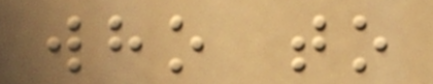who to
